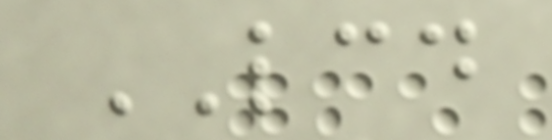LCD
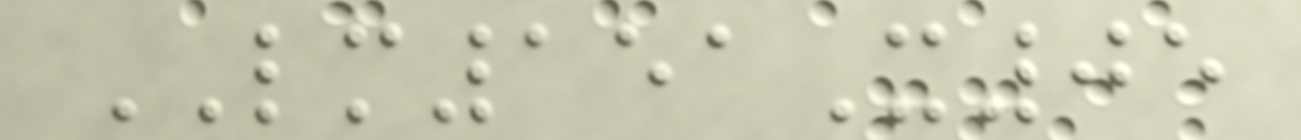LM151X05
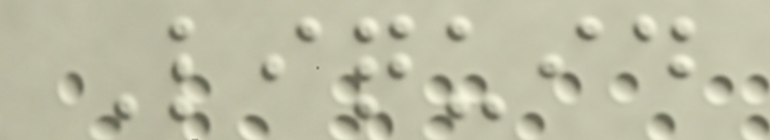Liquid
